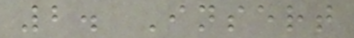2. Insert
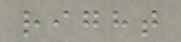right
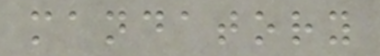mandatory
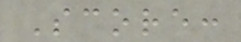Score:
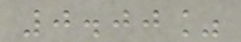0.00%
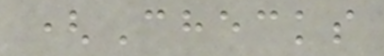(Checks
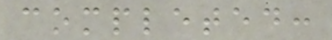completed:
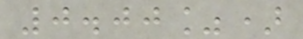0.00%)
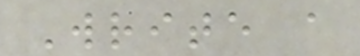Write a
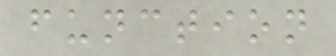function
